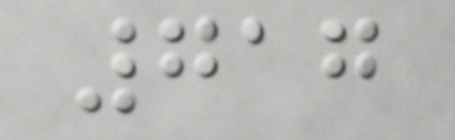717
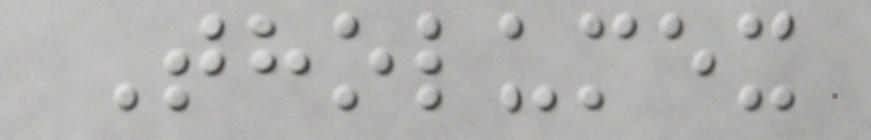Tholumex
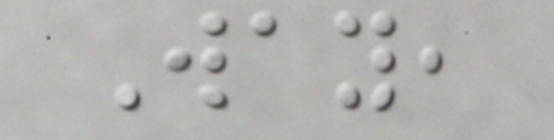Way,
